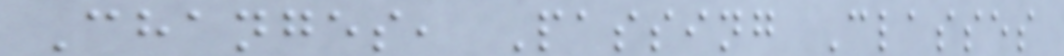Changes, Passing Classes
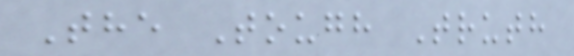The Tough Truth
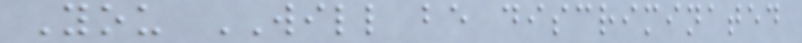You WILL be discriminated
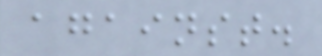against.
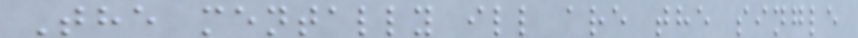The mentally ill are the single
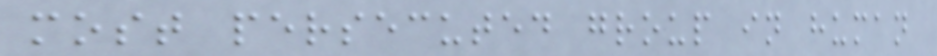most persecuted group in human
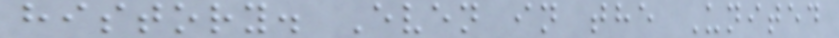history. Even in the United
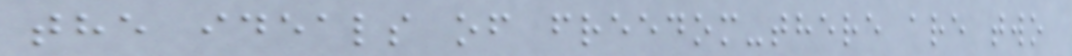the ideals of freedom-there are two
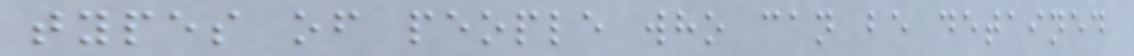types of people who can be detained
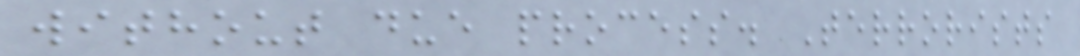without due process. Terrorists
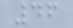46
